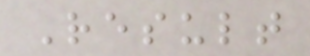Result
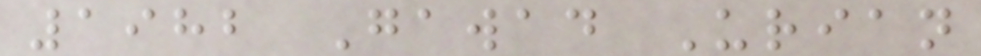1982 Gawad Urian
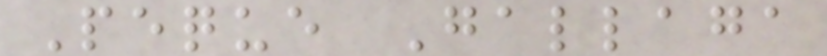Peque Gallaga
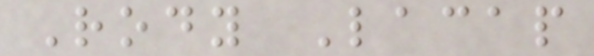Rody Lacap
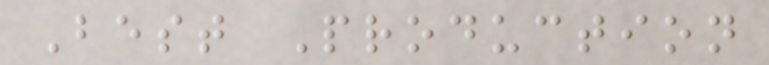Best Production
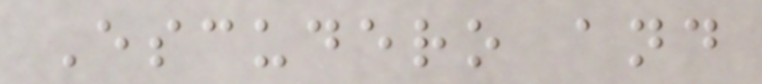Escudero and
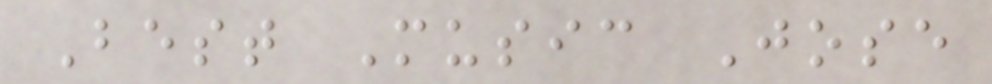Best Music Jose
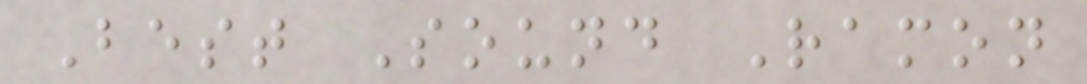Best Sound Ramon
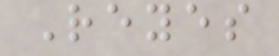Reyes
